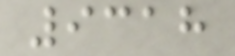9318
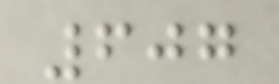607
